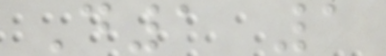D1 1
